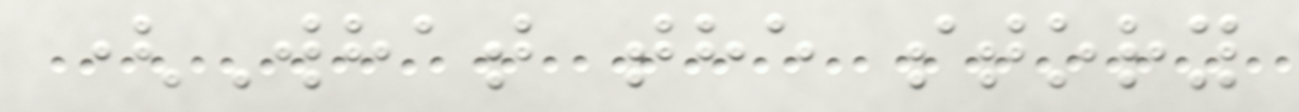(What the story
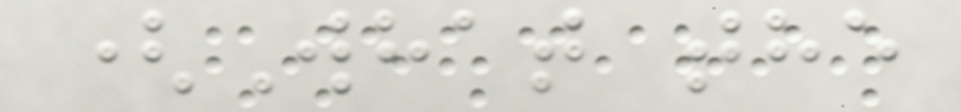(What the
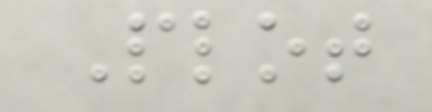Plot
